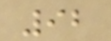92
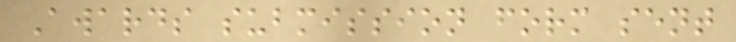Awards submission form sent
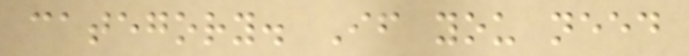category. If you need
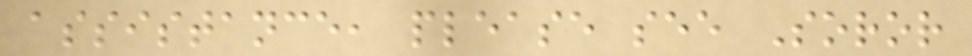assistance, please see Soror
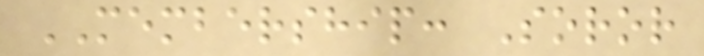MEMBERSHIP: Soror
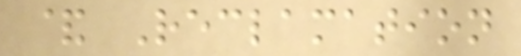& Reclamation
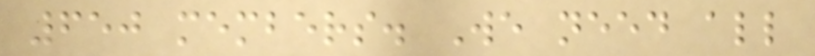650 members. We need all
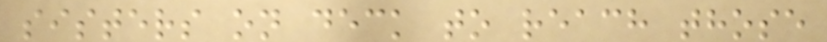sisters on deck to reach those
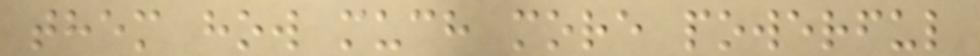them how much more powerful
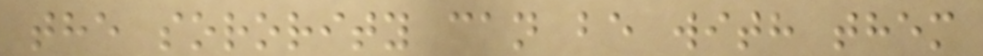the sorority can be with them
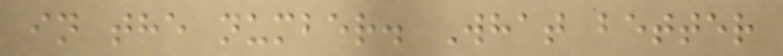in the number. What better
